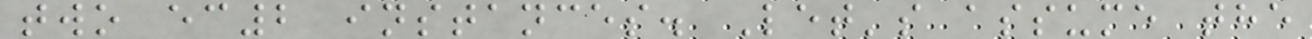two ec2 instances. Let's assume the
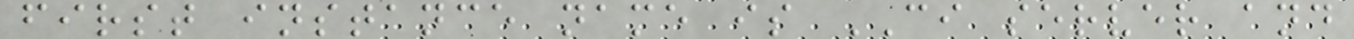first instance name is CI server and
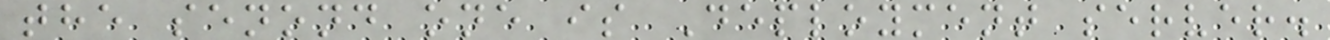the senond one is Deployment server.
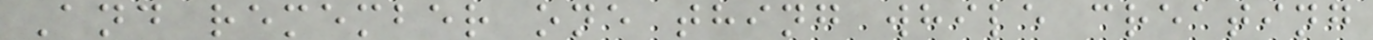And remember one thing while creating
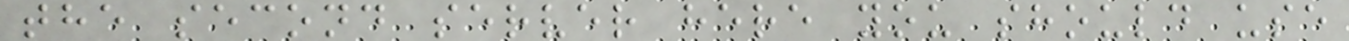the second server here you should use
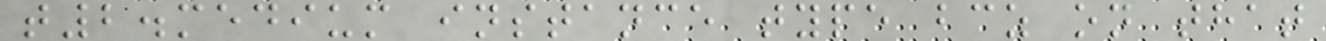t2.medium instance type bcz on that
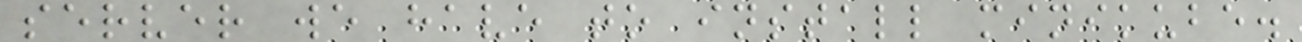server we have to install minikube.
